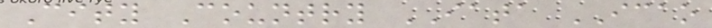City Country IATA ICAO
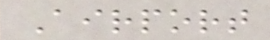Airport
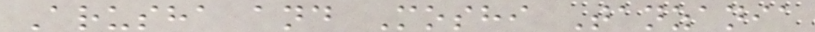Arusha and Moshi Tanzania
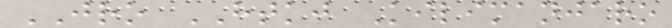JRO HTKJ Kilimanjaro
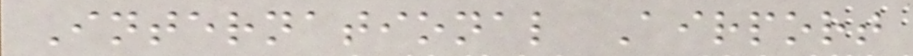International Airport
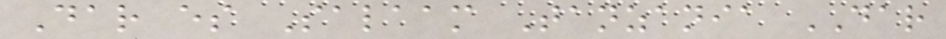Dar es Salaam Tanzania DAR
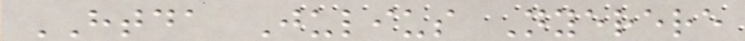HTDA Julius Nyerere
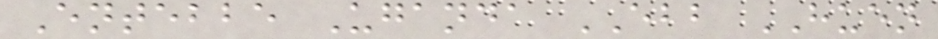Entebbe Uganda EBB HUEN
